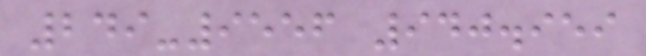249-9556 940.959
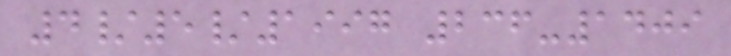4/5/1997 236-1409
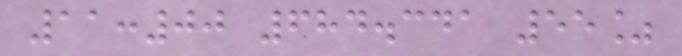11:00 684.341 55%
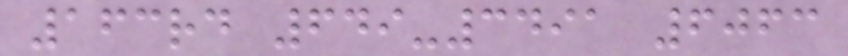163rd 649-3491 6063
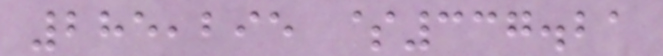285,295 $337.21
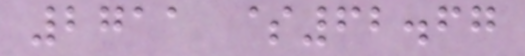2711 $62.67
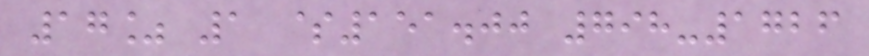17% 1 $151.00 798-1726
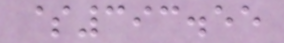$393.55
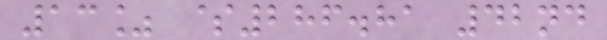13% $286.81 42nd
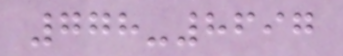778-8697
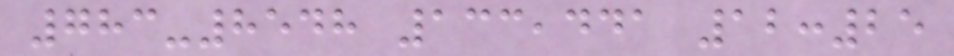783-8548 133,441 12:25
